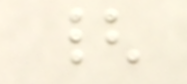{
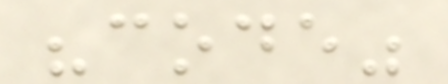"code"
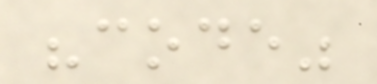"code"
